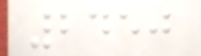2450
